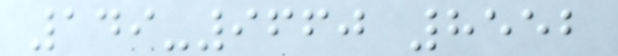149-9660 8552
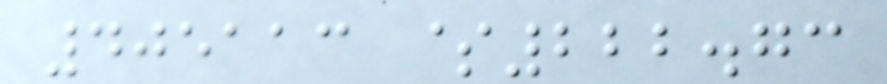405113 $222.73
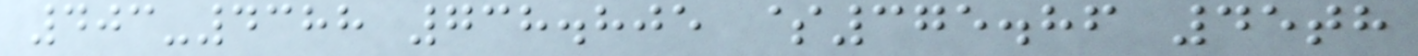403-4388 738.805 $375.86 45th
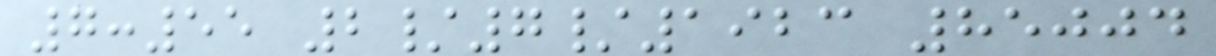7:55 2/7/1923 85004
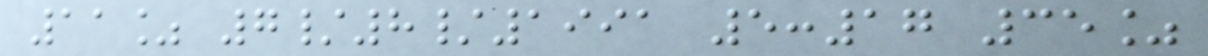11% 7/8/1991 5:17 35%
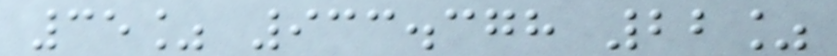35% 933.378 22%
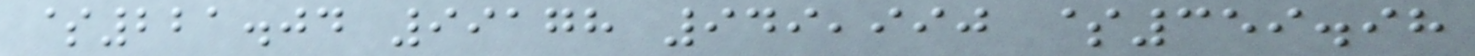$221.04 99178 949,990 $359.98
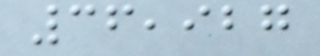36,927
